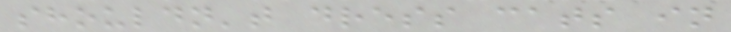shouldn't dress cats in
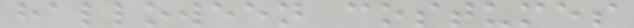halloween costumes
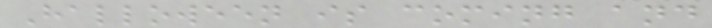Halloween is coming and
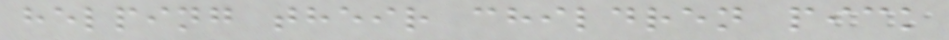helping their children pick
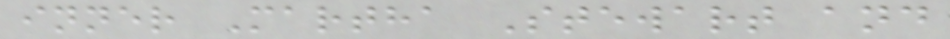inner Martha Stewart and
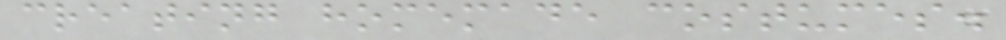creating homemade costumes.
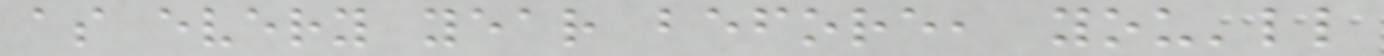as every year before, you'll
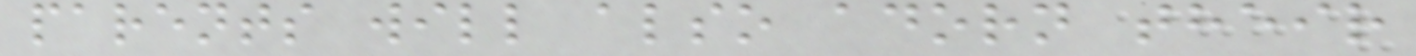parents will also adorn their
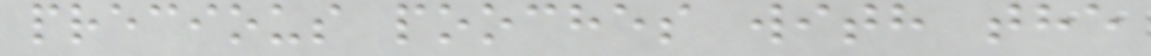precious pooches with the
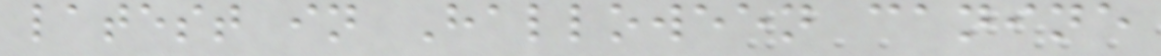latest in Halloween canine
